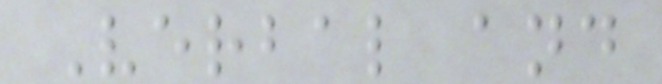Verbal and
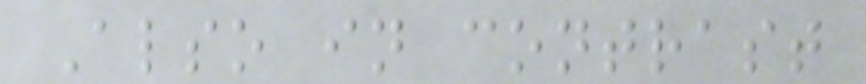Also in contrast
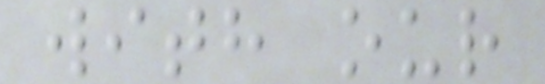with our
